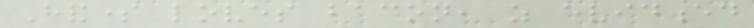Handsome loves bacon, as evidenced
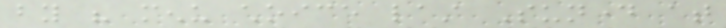by his menu choice last Sunday at
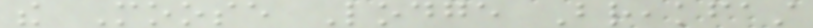the Moose Lodge Breakfast
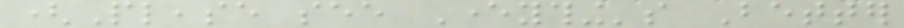(Please see Everything's Better
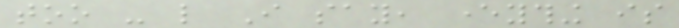too - like I say, everything is
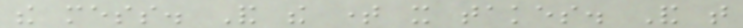the mess. And the time it takes. And that
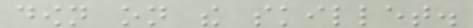down on the skillet.
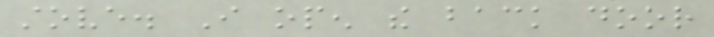stove. I open the back door
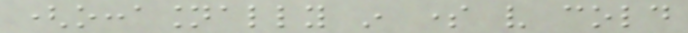(occasionally in some very cold
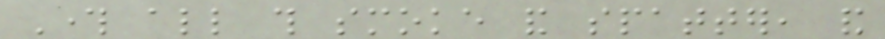Through all this smoke and spatter, and
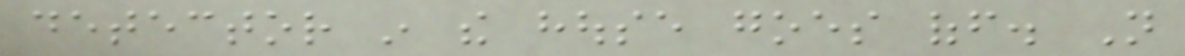detector in the house goes off. Not
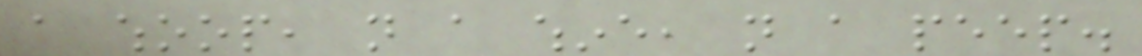a whoop, not a whine, not a peep.
